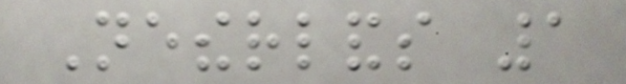Netherlands 1
